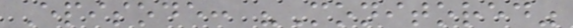Episode: "Monitored"
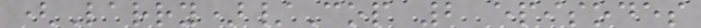(Larry)/Cop 2 episodes
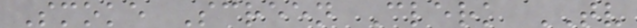Smoke Screen Clerk TV
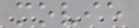movie
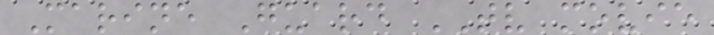Marine Guard TV movie
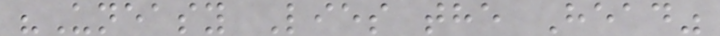"Uneasy Lies the Head"
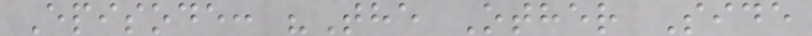Episode: "The Other Side
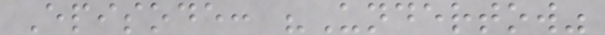Episode: "Undertow"
